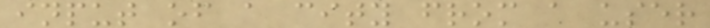input of a city from a user
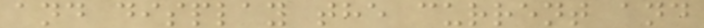and display the current and
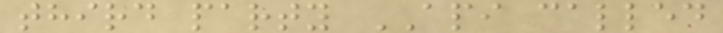third party API called
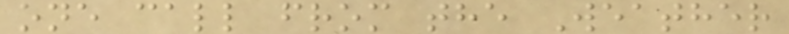one call from the Weather
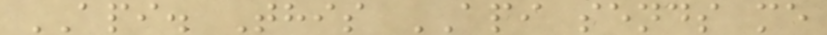API. This API sends me
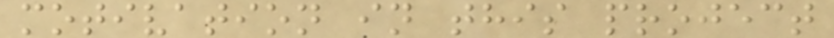motivation in this project
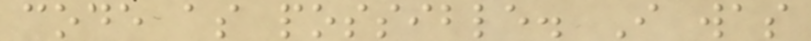code as possible. I was
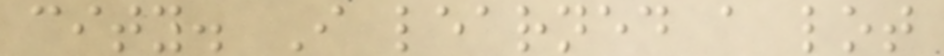city. I learned a lot
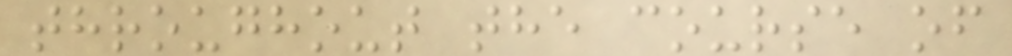throughout the course of
